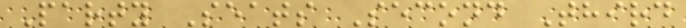Party Seats Second Third
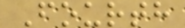Fourth
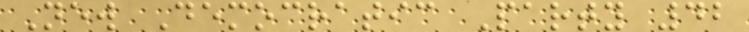New Democratic Party 42
